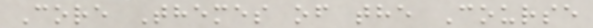Core Themes of the Course
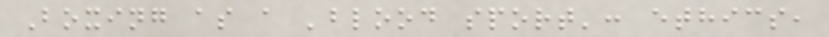Boxing as a 'blood sport': ethics,
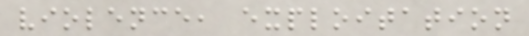violence, exploitation
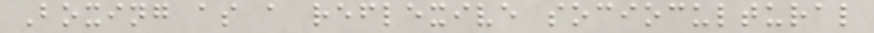Boxing as a reflexive sociocultural
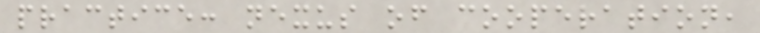practice: nexus of cooperation,
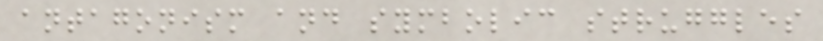antagonism and symbolic struggles
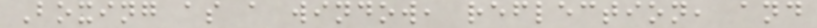Boxing as a window, reflection, and
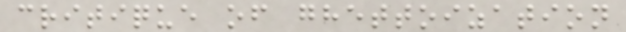critique of ghettoization
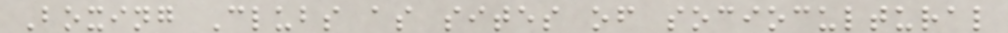Boxing Clubs as sites of sociocultural
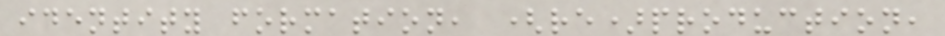identity formation, (re)production,
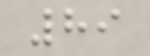89
